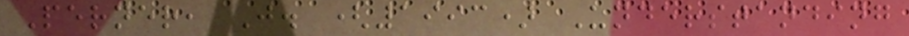Perner, J. (1993) Understanding
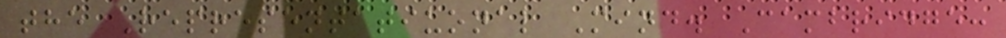the Representatiuonal Mind. Cambridge:
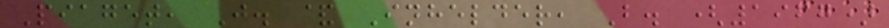Piaget, J. & Inhelder, B. (1967)
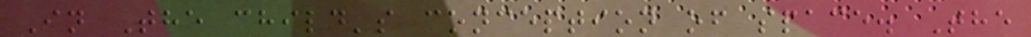In The child's conception of space. The
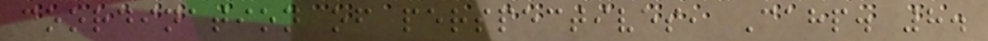coordination of perspectives, Cahp. 8.
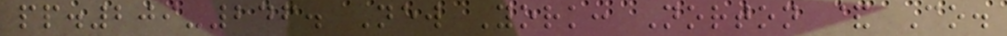pp.209-246. New York: Norton & Co.
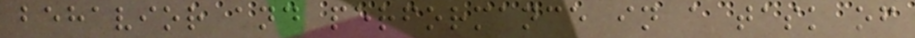behavior and performance in a task of
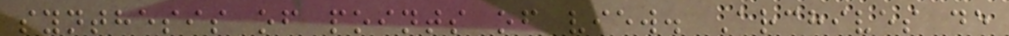synthesis of points of view. Archives de
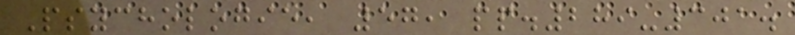Psychologie, 57, pp.289-301.
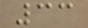33
